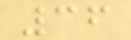36
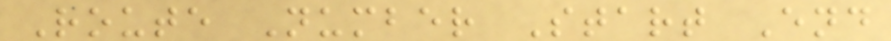Route Number Start End
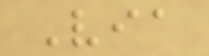Via
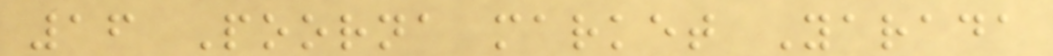16 Poorna market Yarada
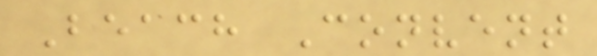Beach Convent
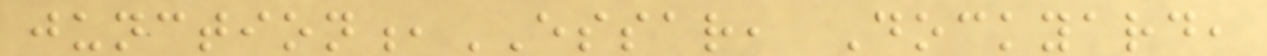junction,ESSAR, Dockyard,
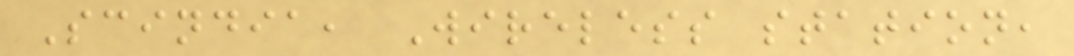Scindia, Wireless station,
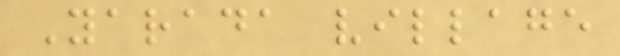Yarada village
